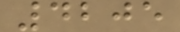4205
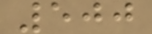500
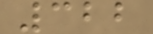322
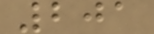201
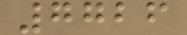7726
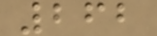262
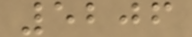5206
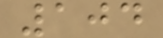104
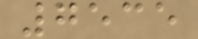7535
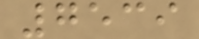7539
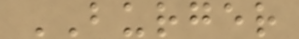BURGER
